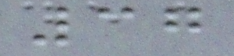37
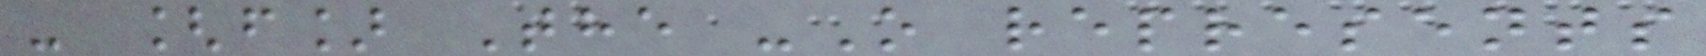- [f] The -O represents
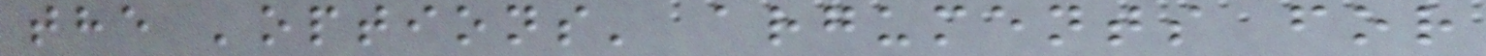the 'options' arguments for
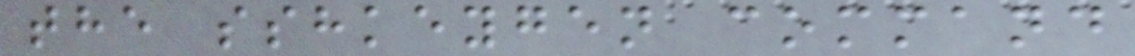the sshkeygen command
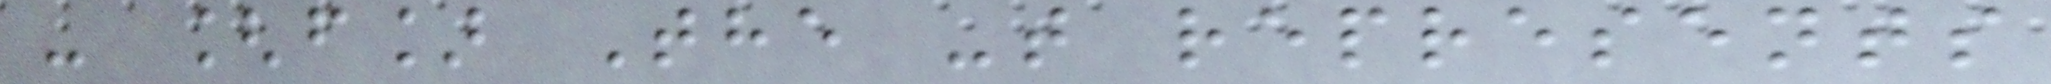- [f] The -t represents
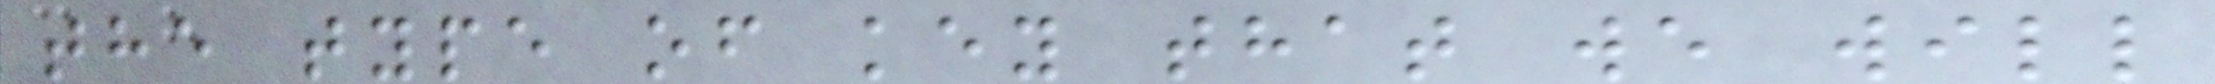the type of key that we will
